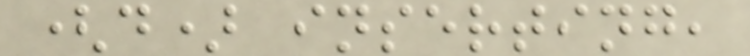(d) inserting,
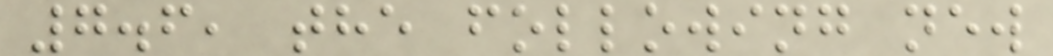7.6, the following new
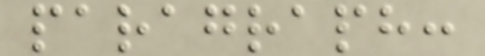paragraph:
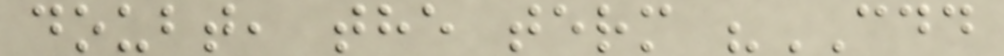doubt, the term "CDD
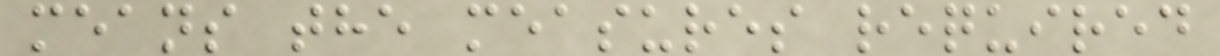means the measures required
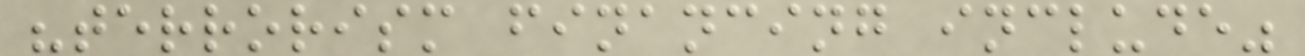"terrorism financing include"
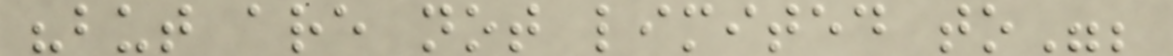"but are not limited to";
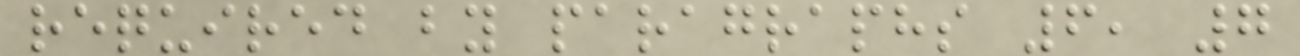required by paragraphs 6, 7
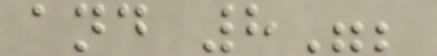and 8";
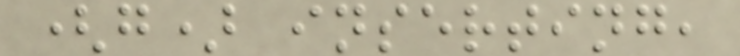(g) inserting,
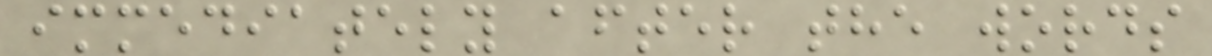immediately after the words
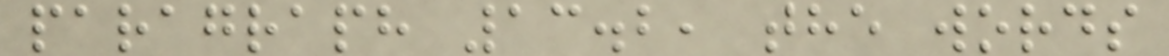paragraph 13.2, the words
